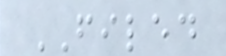FILED
